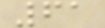61
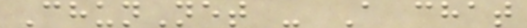ChunNet - A chat
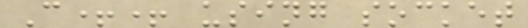C++ using socket
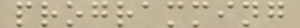programming
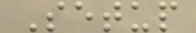Setup
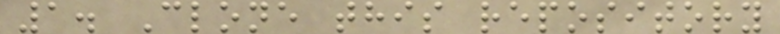1. Clone this repository
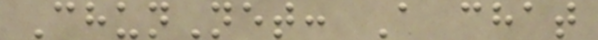ChunNet: A chat
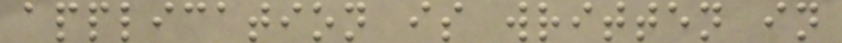application is written in
